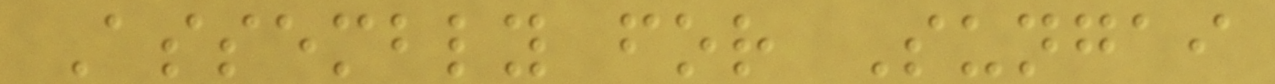Assembly for Sungai
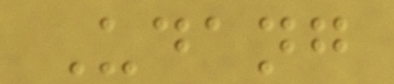Udang
